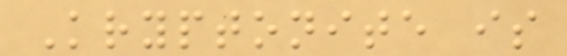Kryptonite is
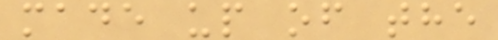made up of the
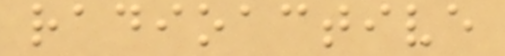radioactive
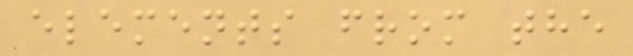elements from the
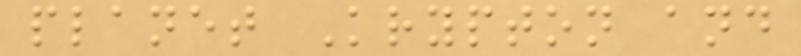planet Krypton and
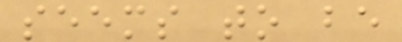seems to be
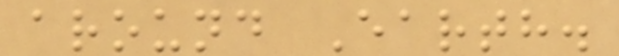around Earth.
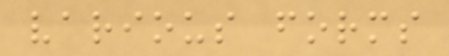various forms
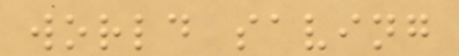world saving
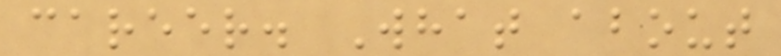career. What about
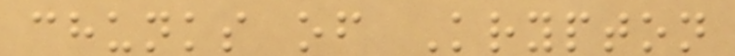chunks of Krypton
